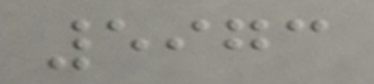5973
